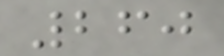260
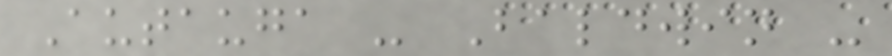Autauga - Baldwin -
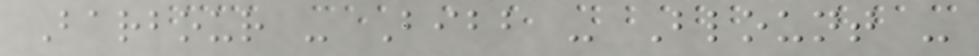Barbour - Bibb - Blount -
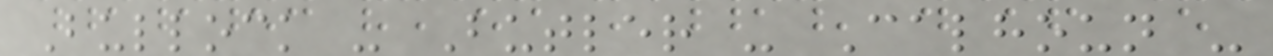Bullock - Butler - Calhoun -
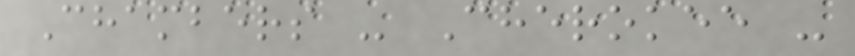Chambers - Cherokee -
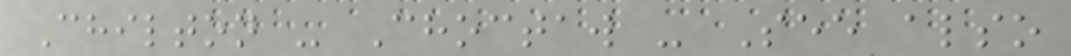Chilton - Choctaw - See also
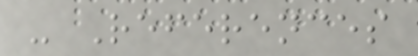- References
